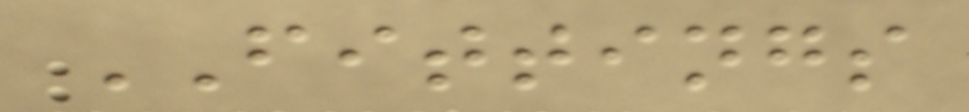FITTINGS
